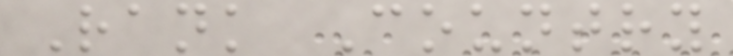Rank Country
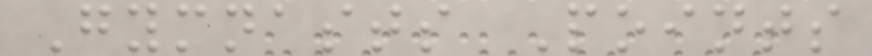Gymnasts Points
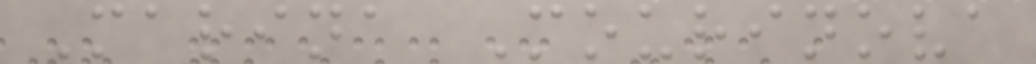Marina Mourinova
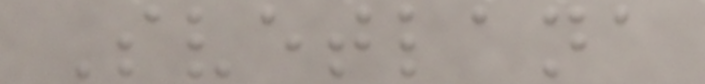Svetlana
